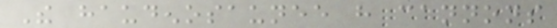The haudenosaunee have cannons
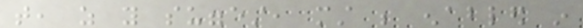that, as you suggest, must be enabled in
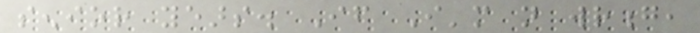senior years. If I'm not wrong,
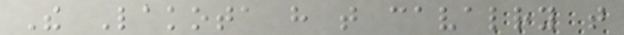The Lakota have that cavalry that
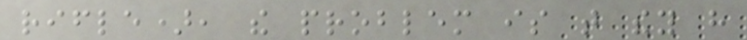rifle), the problem is that they have
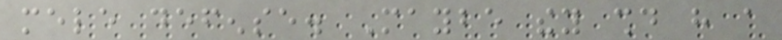mele defense. Maybe they should have a
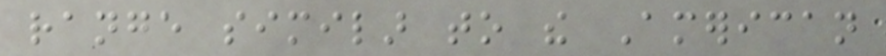range similar to the American
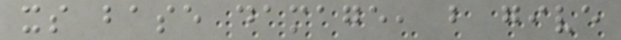its base damage, but give
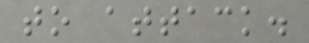to attack.
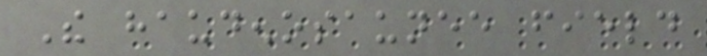The haudenosaunee field
